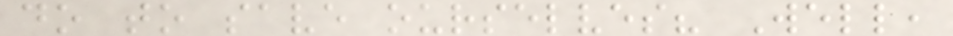do to save ourselves? Well,
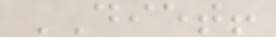DIET!
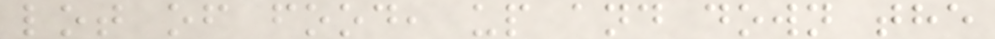lot of food, up and down the
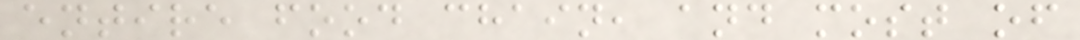entire food chain, and most of
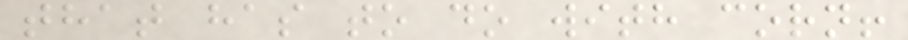that has to do with corn!
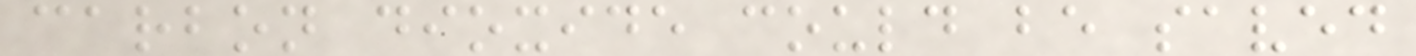carbon dioxide could be saved
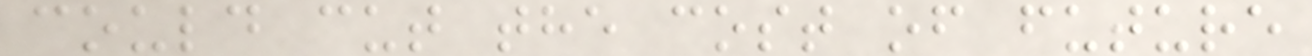could cut the cost of future
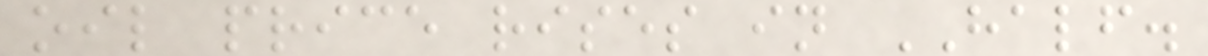oil price rises in HALF.
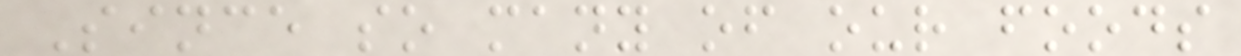Since so many of our foods
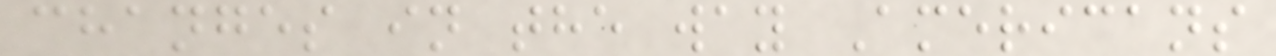changes in the way Americans
